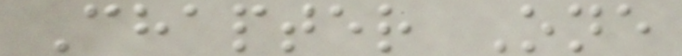Chapter One
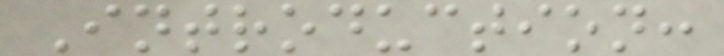Introduction:
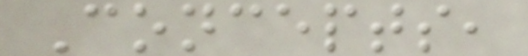Concepts,
